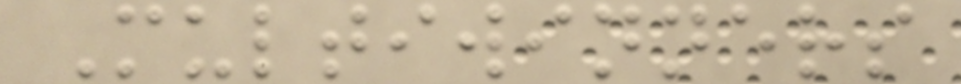Multiwinners
